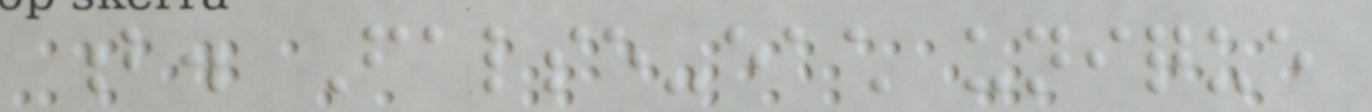b. False-each unique
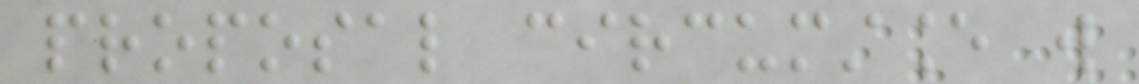proposal circumstance will
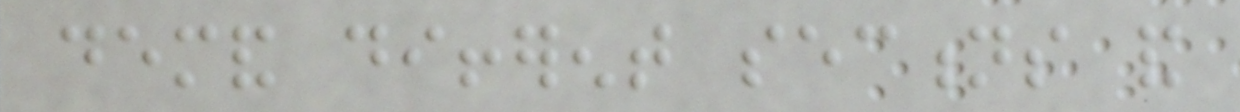demand different sections and
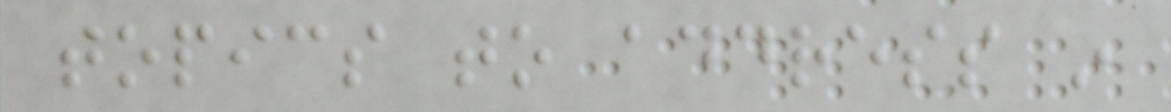topics to address in
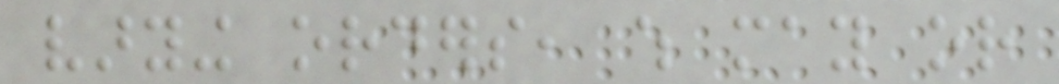varying orders, which may or
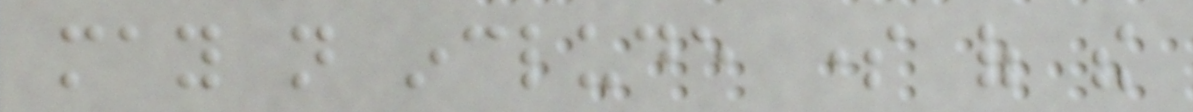may not include some of the
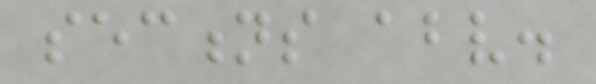sections above.
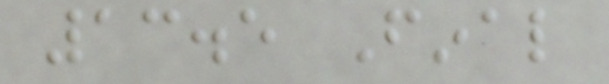13.5 Final
